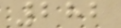282
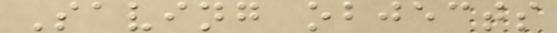Saving objects
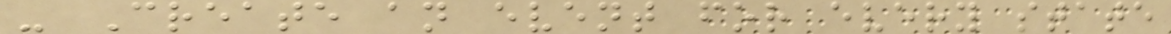- Create an event for every state
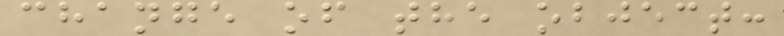change of the object:
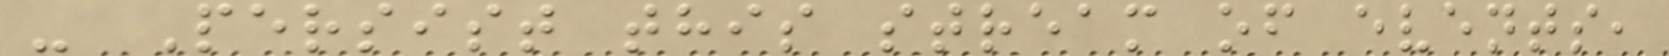- Persist this stream of events,
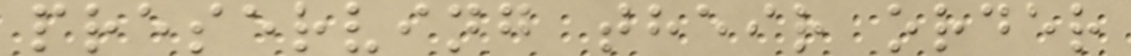preserving their order
